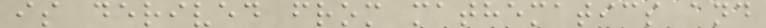is derived from mathematics and
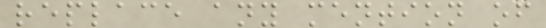replace any mention of
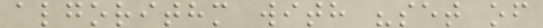algorithm with "set of
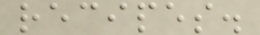recipes.
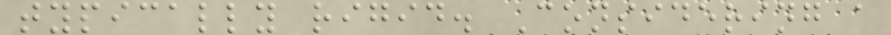typically rigid. Considering a
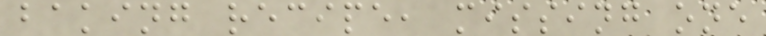baking recipe, missing one
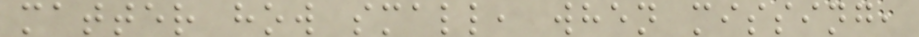matter how small, when missing,
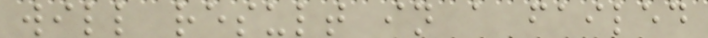will result in a failed
